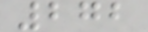272
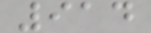914
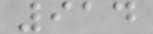914
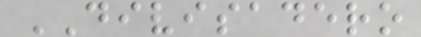DIVISADERO
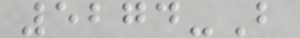5274-B
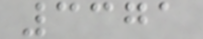3371
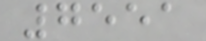7551
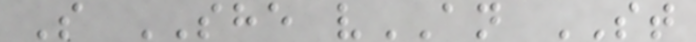S SHE vAN ST
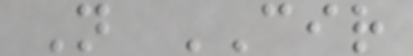N CIR
